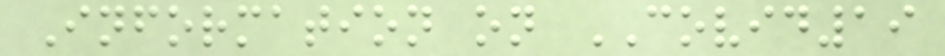Information on COVID19
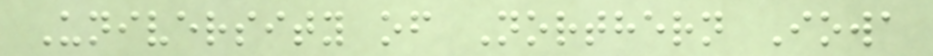University of Northern Iowa
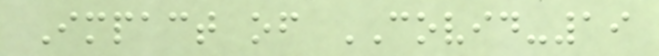Impact of COVID-19
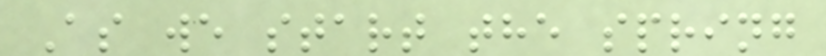As we start the spring
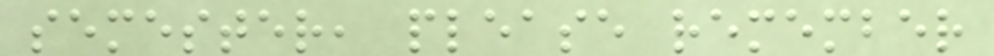semester, please remember
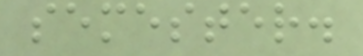semester.
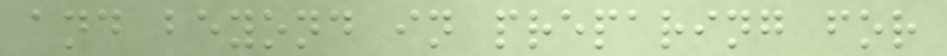and beyond in preparing for
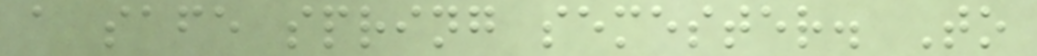a safe spring semester. To
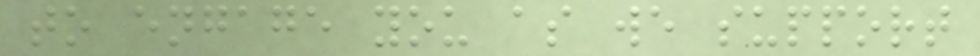to engage you as we support
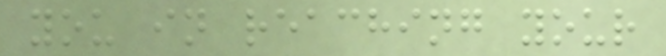you in reaching your
